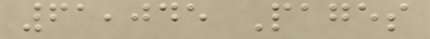61,045 Pages
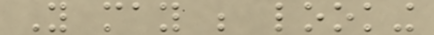You may be looking
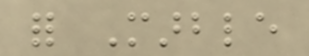for Marble
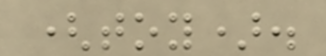(toy).
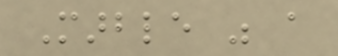Marble was a
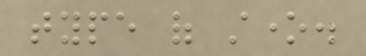type of stone.
